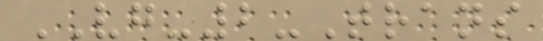VG-2-Trans
